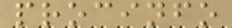procinfo
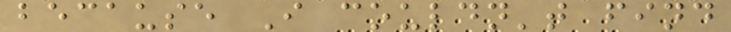because I couldn't find
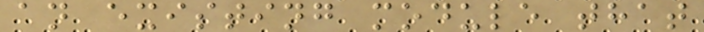an existing module that
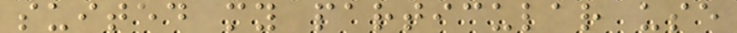suited my particular use
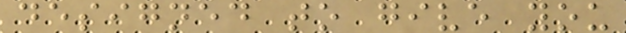designed to give you
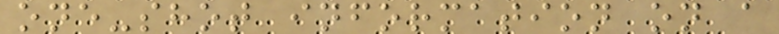one-shot information on a
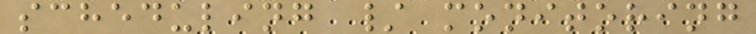scheduling / monitoring
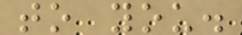to you.
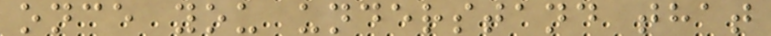once you understand that
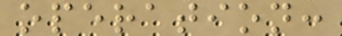operation:
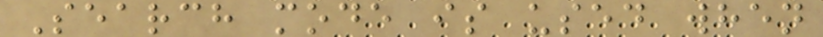Search mode is used when
